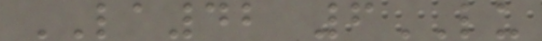LA42 6LU
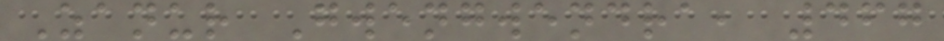Zanur Gwengwendra, 467
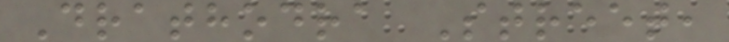Drathodra Street,
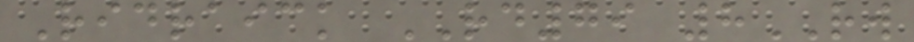Ridraick RD79 8RW
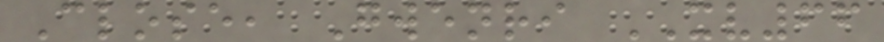Close, Gwenri XV66
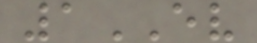1EV
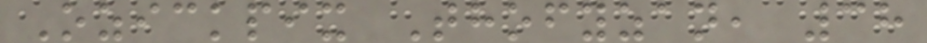Ozickpix Thofyzan, 38
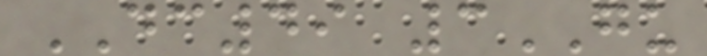DC49 3GU
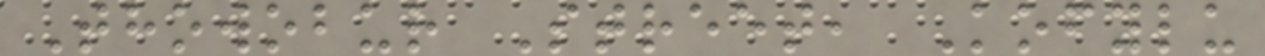Thowobur Street, Kofylu
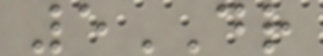5DR
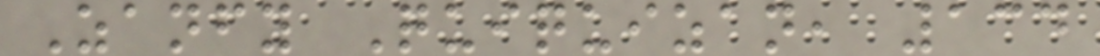Zanfy Quiquizan, 134
